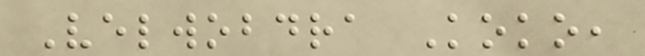Velwobdra Koko,
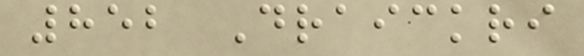852 Draickri
